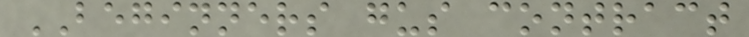BEGINNERS gus contract
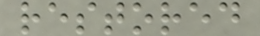restored
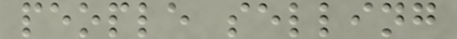people selling
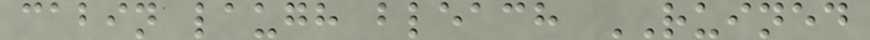cabin laugh bleach RUINED
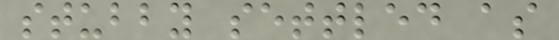stubby settled as
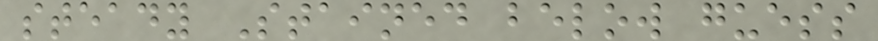steady Stained below guess
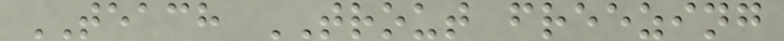TEACH TROUT freezing
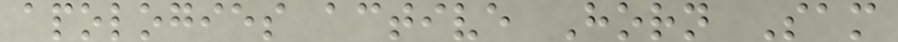apologies active Horn Sam
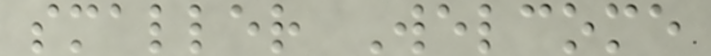smaller Welcome
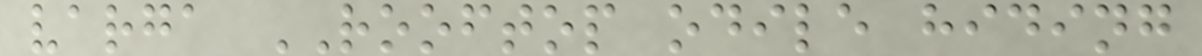varga ROOFTOP odile hiding
